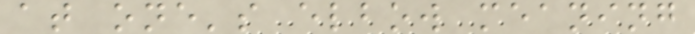at one's elbow meaning
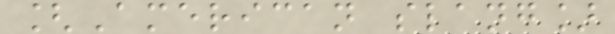[American slang]
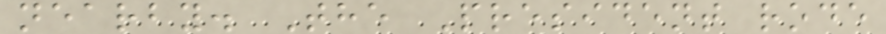nearby. The President rode
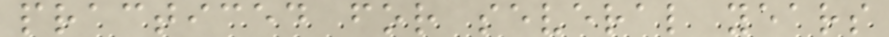practiced for several years
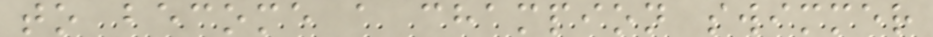to become a champion swimmer
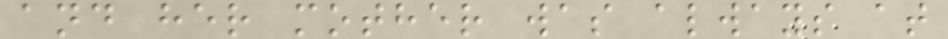and her mother was always at
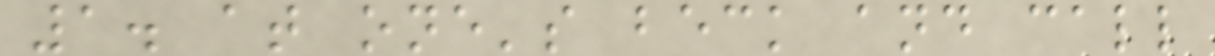1. at one's beck and call
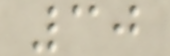30
